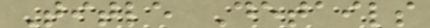Title Details
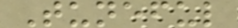Tuneful
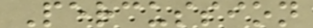Percussion
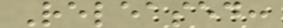Released:
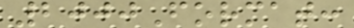2000Format:
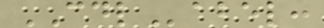CDLabel:
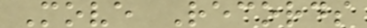Move Records
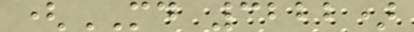(MD 3222)
